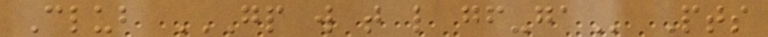Club GP W T L GF-GA Pts
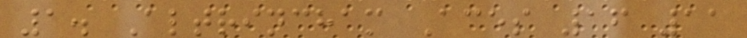1. Altrincham Aces 16 11
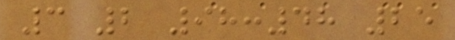3 2 98:48 25
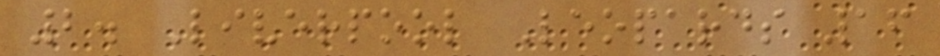2. Liverpool Leopards 16
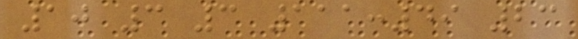10 3 3 111:49 23
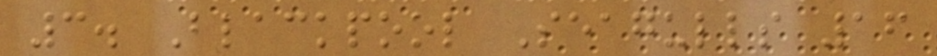3. Blackpool Seagulls 16
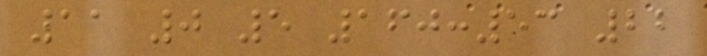11 0 5 160:53 22
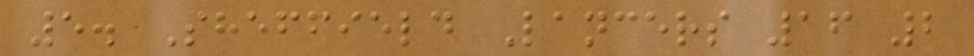5. Sheffield Lancers 16 2
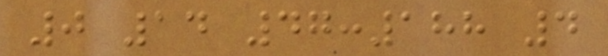0 14 47:188 4
